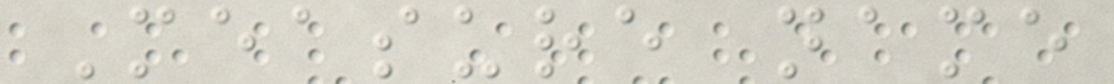Measure name
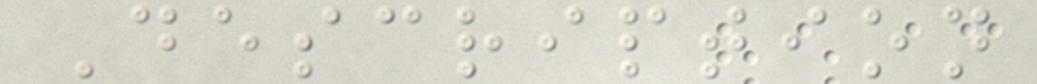Description
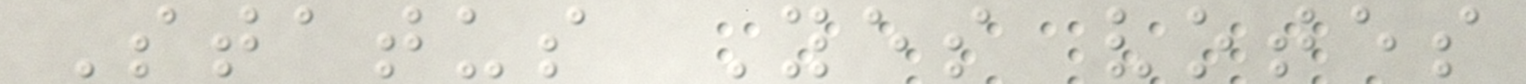Status Yes votes
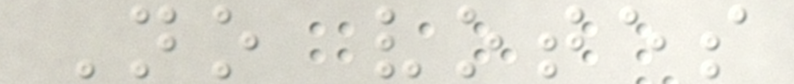No votes
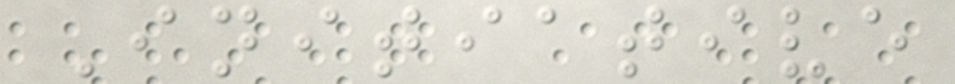Initiative
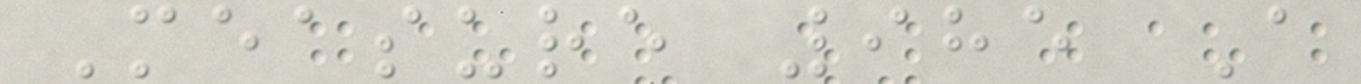Measure 985 A
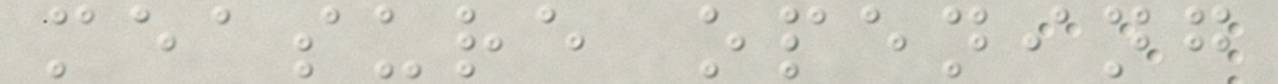measure opening
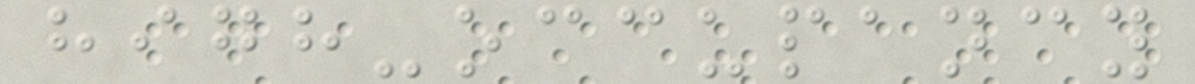high-occupancy
